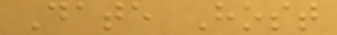Date Host
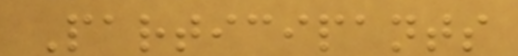Participants
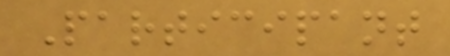Participant
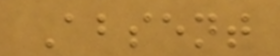Absent
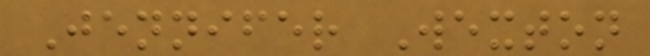Jennifer Wexton
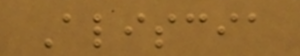Aliscia
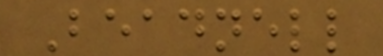Beadnell
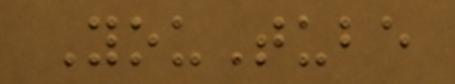YouTube
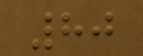80
